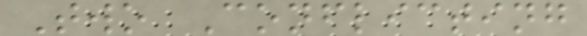Two Conflicting
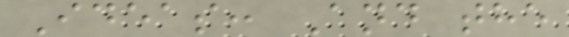Ideas: And the
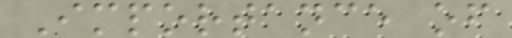Importance of
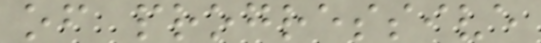of progressive
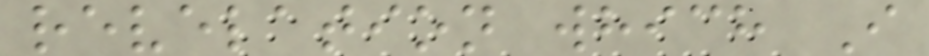revelation which I
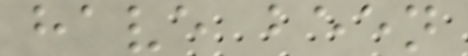have been
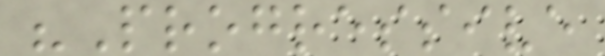"Progressive
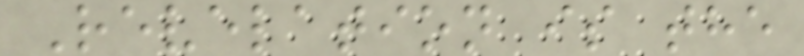Revelation is the
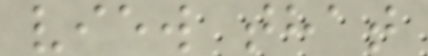view that
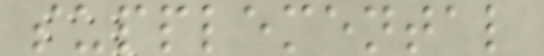supplemental
